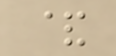&
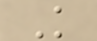K
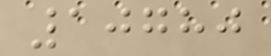10780
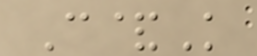C&K
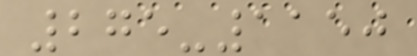275-1150
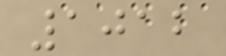1012
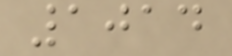1014
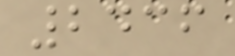2436
